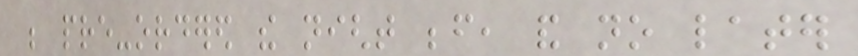be pre-ordered the night before, and no later
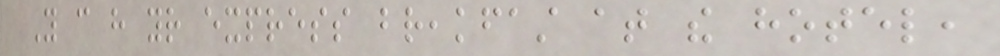You can have your express breakfast at the hotel,
